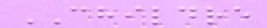CHILDRE
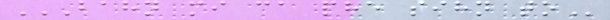BAHN MI CA PHE SIHN TO
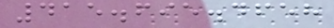415.695.4658
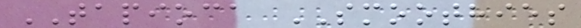TAPIOCA SMOOTHIES
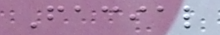Facial
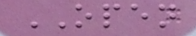OPEN
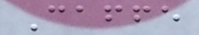Caffe
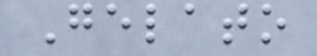Gelato
